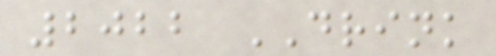2022 DRINK
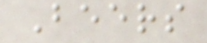Beers
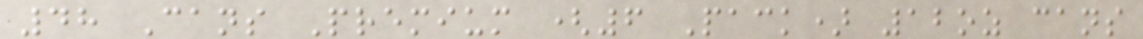48 Cans Premium (6 Pack) 12oz cans
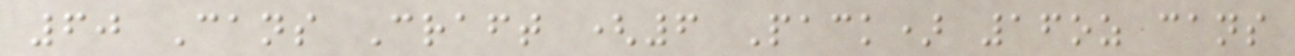60 Cans Craft (6 Pack) 16oz cans
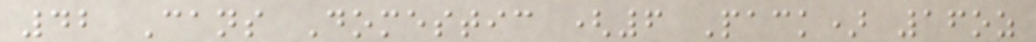42 Cans Domestic (6 Pack) 16oz
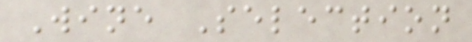Wine Selection
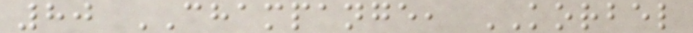80 CHAMPANGE, KORBEL
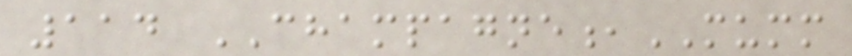114 CHAMPAGNE,MUMM
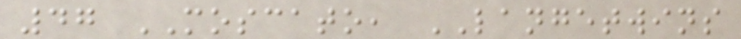47 MOSCATO, LANGETWINS
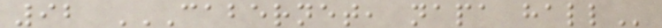92 CABERNET, NAPA HALL
